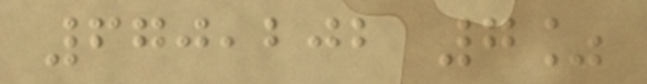670,202 7%
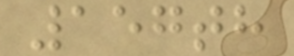157th
